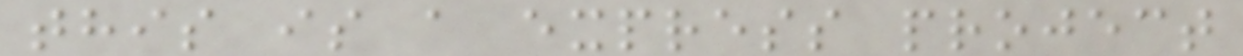this is a express project
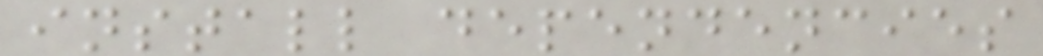install dependencies
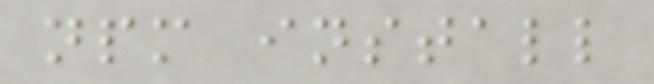npm install
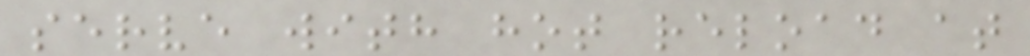serve with hot reload at
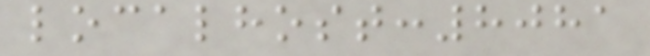localhost:8081
